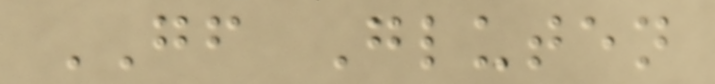GF Gluten
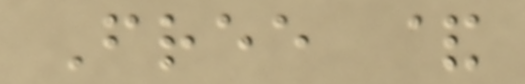Free &
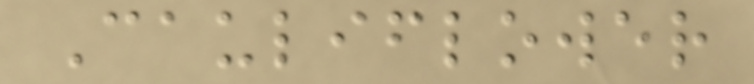Cauliflower
